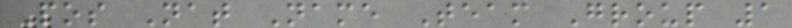Pos Nat Name Team Group 1
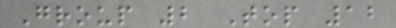Group 2 Top 12
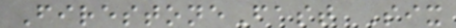FirestoneFast Six
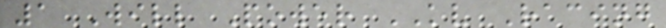1 Will Power KV Racing
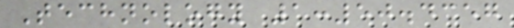Technology 1:50.4357
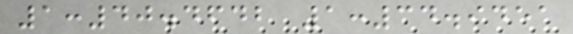1:40.4642 1:34.9451
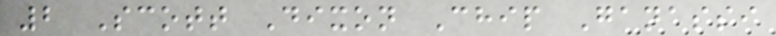2 Scott Dixon Chip Ganassi
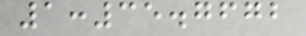1:35.7672
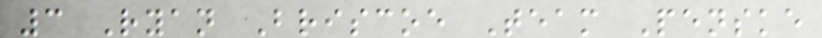3 Ryan Briscoe Team Penske
